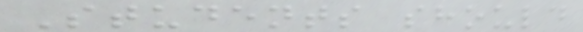Students should
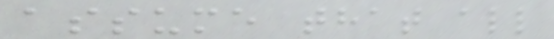assume that all
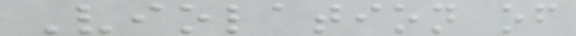Violation of
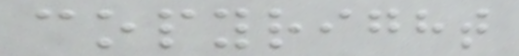copyright
